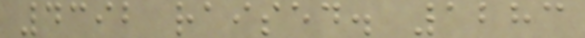4392 raised. 1283
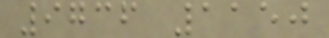9736 1150
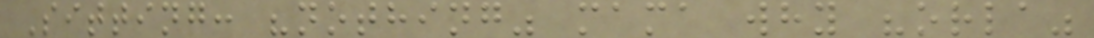Sitting: "nothing" mama why "orla"
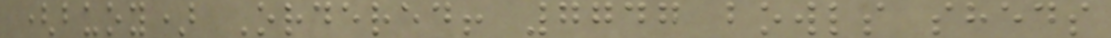(buoy) Ordered! 7747 bowls sheds
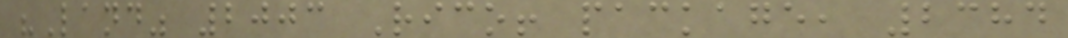"Land" 2003 Rico! package, 2384
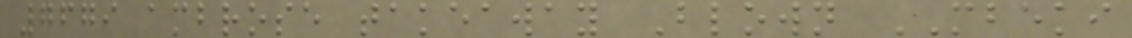7679 ambrose takeaway Blown MBEKI
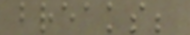breaks;
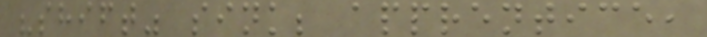"shift" sink; apprentice,
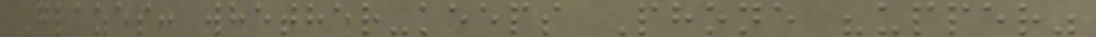Glazes: whether-keeps Phone "upper"
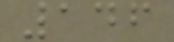146
